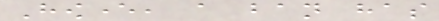However, a ban has
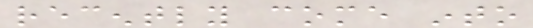recently come into
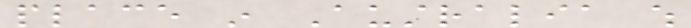place in Australia which
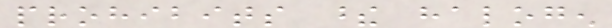prohibits these halogen
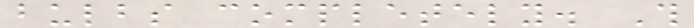bulbs completely. This
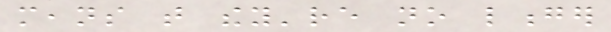means that they're no longer
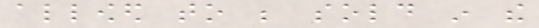allowed to be sold in the
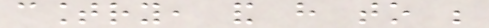country, and have to be
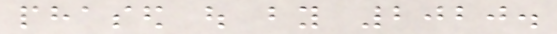phased out by 2020.
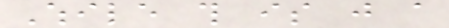While this is just a
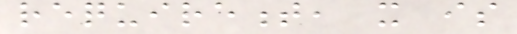requirement, it is
